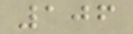106
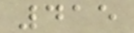415
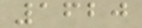1620
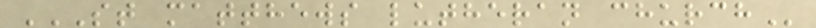ST MATTHEWS LUTHERAN CHURCH
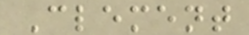Clement
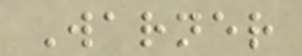Warner
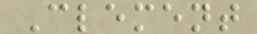Clement
